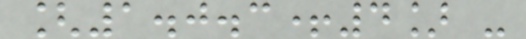[1.0.3+4] -
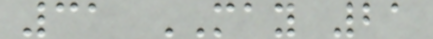31 MAY 21
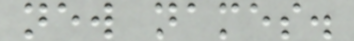new names.
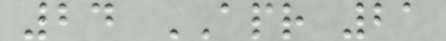24 APR 21
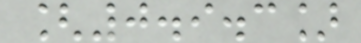[0.9.3]
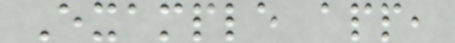Example app,
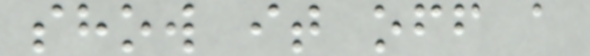show it off a
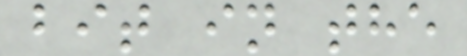bit in the
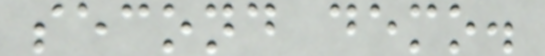second demo.
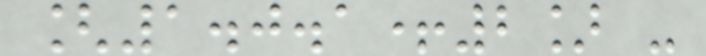[1.0.1+2] -
